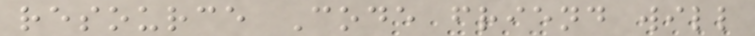resource Code friend will
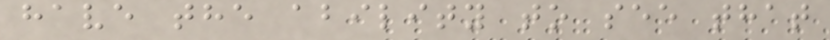have the ability to see that
